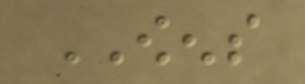OWENS
